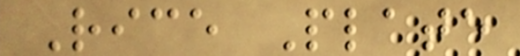Rice Plate
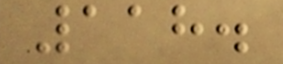118.
